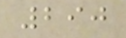290
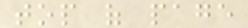top of page
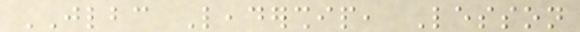JLBC Leadership, Lesson
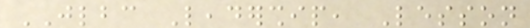JLBC Leadership, Lesson
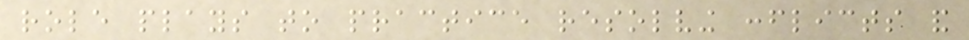role plays to practice resolving conflicts and
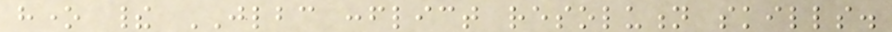hone their JLBC conflict resolution skills.
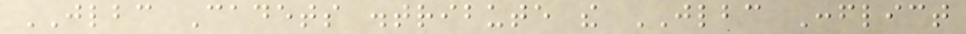JLBC Cadets distribute the JLBC Conflict
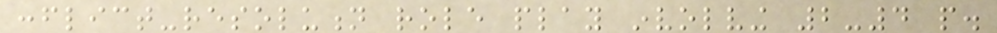conflict-resolution role play involving 2-4 people.
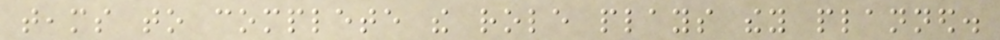teams to complete the role plays they planned.
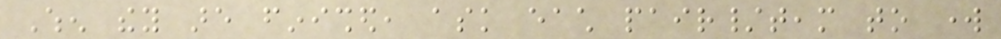When they are finished, ask each pair/team to work
